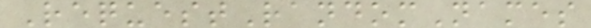RequestRandomNames
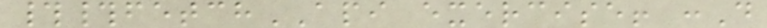##fetchAPI exercise! :D
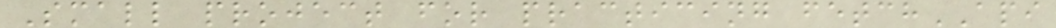Small project for practicing fetchAPI
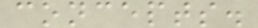concepts.
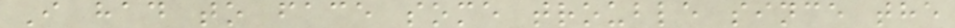I had to face some trouble since the
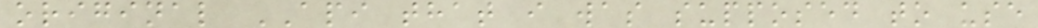original API that i was supposed to use
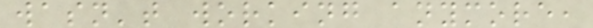wasn't working anymore,
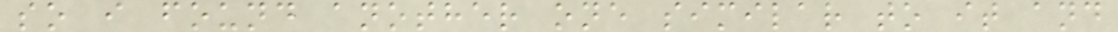so i found another one similar to it and
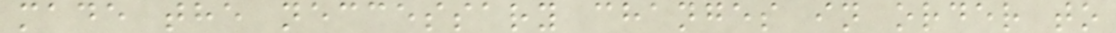made the neccessary changes in order to
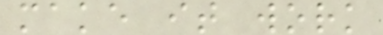make it work
